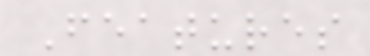Features
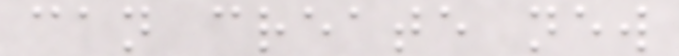can create new
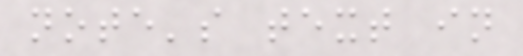note's text in
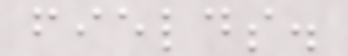fields.
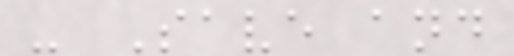- Save and
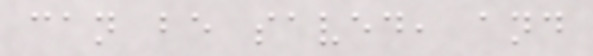can be saved, and
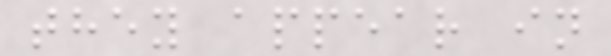they appear in
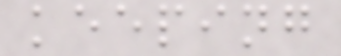keeping
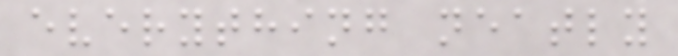everything neatly
